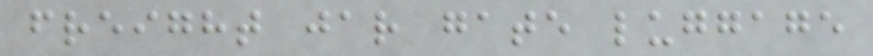freight jar gate luggage
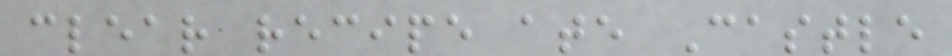clear recipe ate Castle
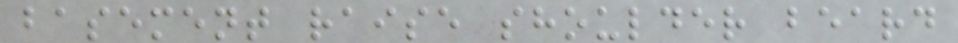basement raise shoulder beard
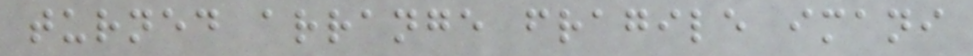turned arrange fragile imani
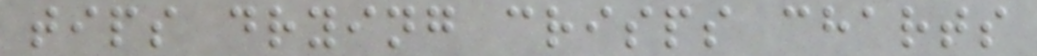tips drying crisps charts
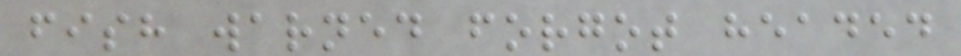fish warned forgot headed
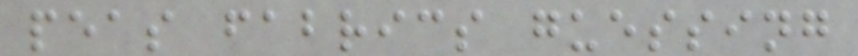peas fabrics guessing
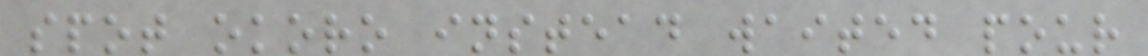spot okoro instead waited pour
